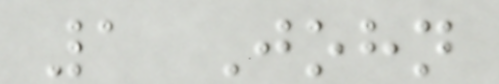1 John
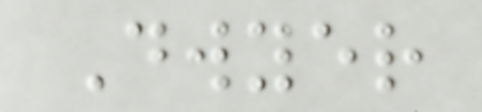Dwyer
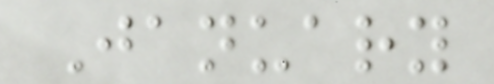January
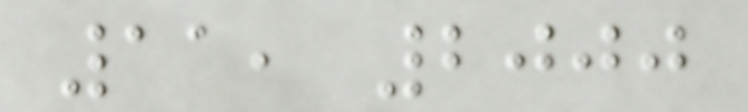11, 2000
